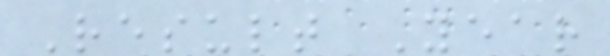Result Year
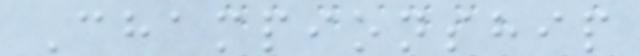Championship
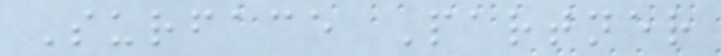Surface Partner
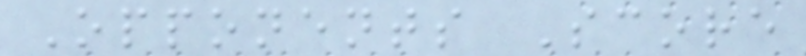Opponents Score
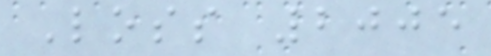Loss 2005
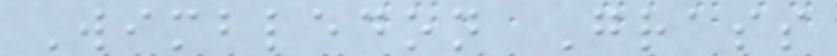Wimbledon Grass
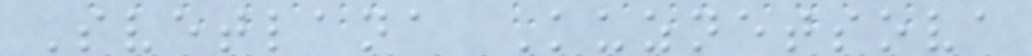Svetlana Kuznetsova
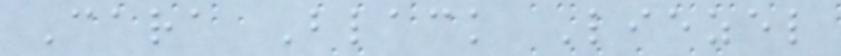Cara Black Liezel
